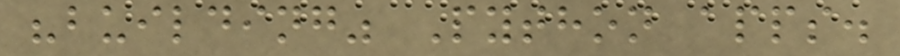"building" Python apps.
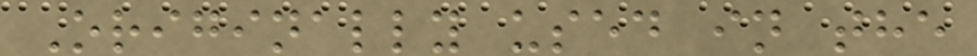Originally used in the
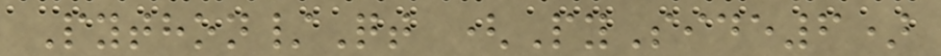Python/Qt (PySide6)
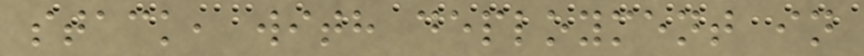stack, with deployment in
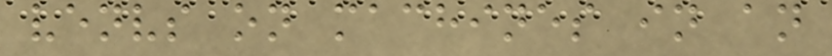venvs on machines in an
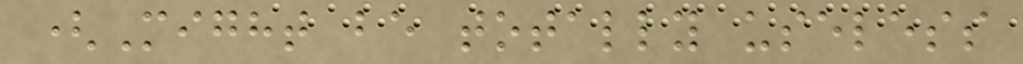(Might be totally useless
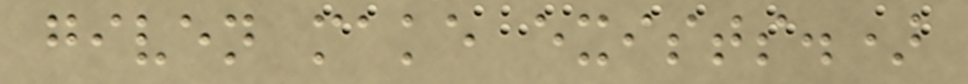given make exists.)
